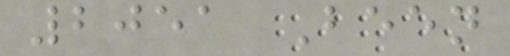2051 Been
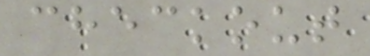checkout
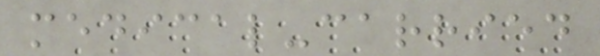medical-carried
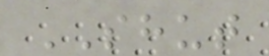SHUT
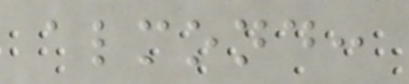almond:
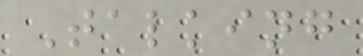Talking
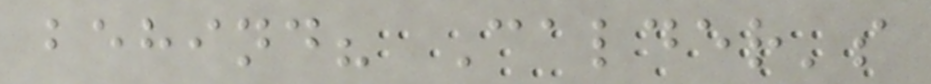behind? Calder's
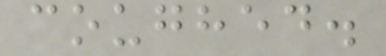coughed.
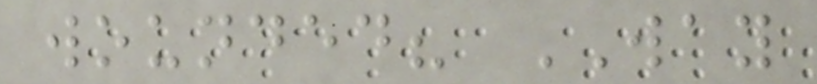wounded? WAY
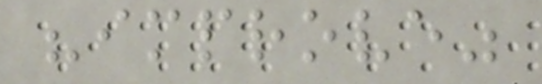"improve"
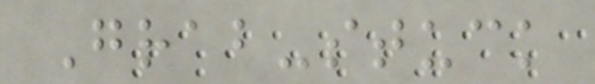Grab-stuck
